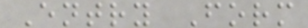Entry Form
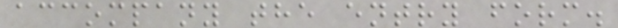accompany the entry form.
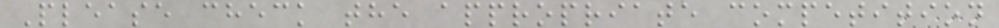Please check the appropriate competition
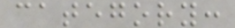category:
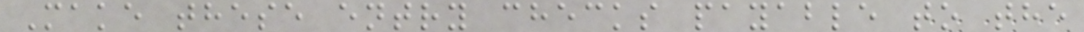Make these entry checks payable to the
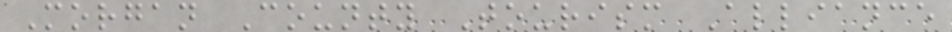Morgan County Tourism Alliance
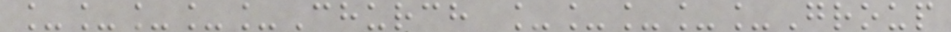_____Church _____Group
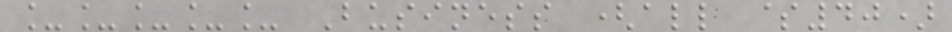_____ Business (all $40)
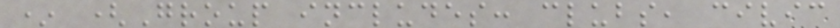* (Group includes: clubs, civic
